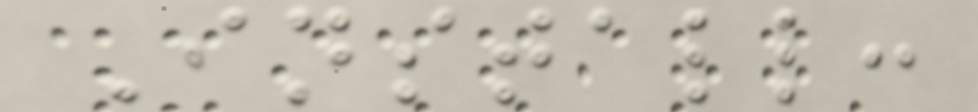Install:
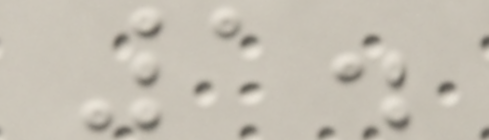1.
